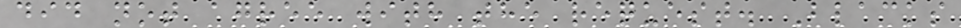did not agree with the request. Blacks
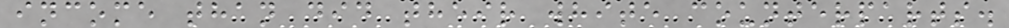income than did their white counterparts.
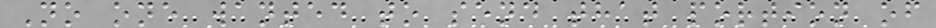No one wanted to send that portion of
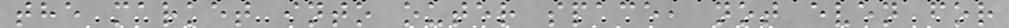the market into outer space, not even for
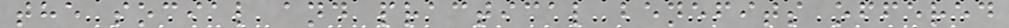the social and practical benefits offered
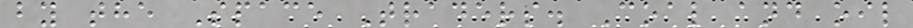by the Space Traders. Coal and oil
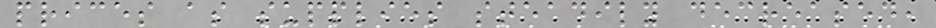prices as supplies steadily decreased,
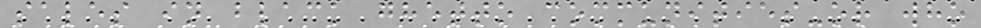sales in black ghetto communities-or who
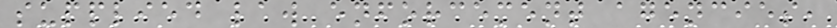supplied law enforcement agencies,
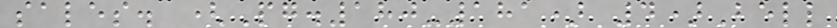sales. (Pg.180-181) 4)Bell
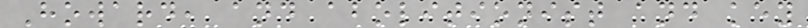Howard, and abolitionist and key
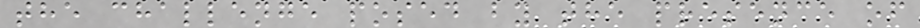the challenge posed by the presence of
